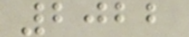2022
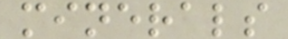minerals
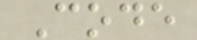Code
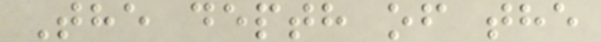The depth of the
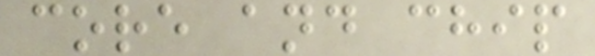core and chip
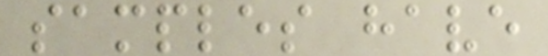samples have
